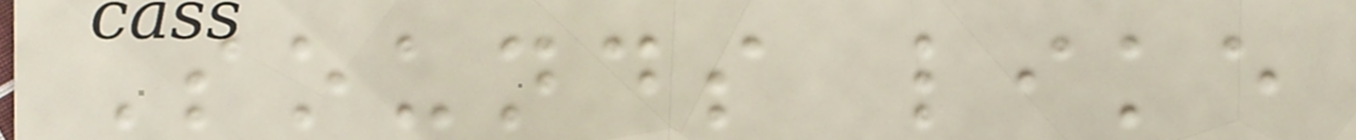Sounds like
